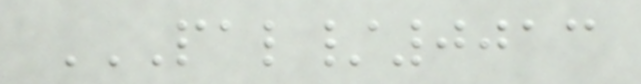PAL/0013
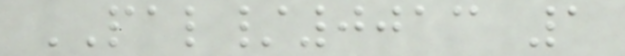PAL/0013 1
